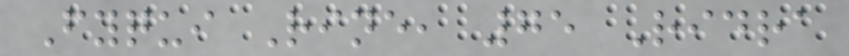Fyqui Rine, 75 Ridra
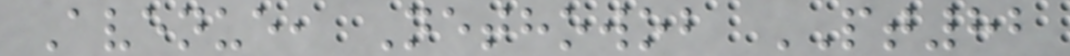Avenue, Nethowob PT82
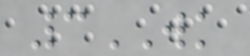3WK
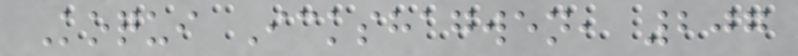Koqui Ickshagwen, 207
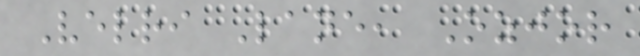Velri Lane, Ozjor
